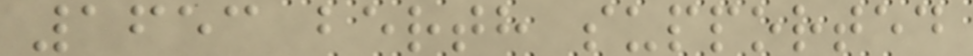1653 berth supported
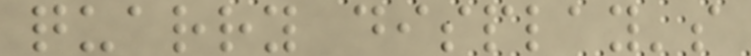quarry display's
